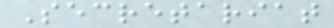Secretariat
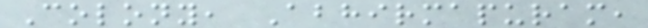Colony, Abhirmapuram,
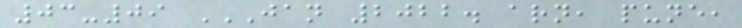03-09 JAN 2022. ARN, PUNE,
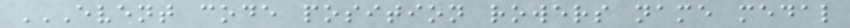EVENT CODE POSITION ROWERS NAME MEDAL
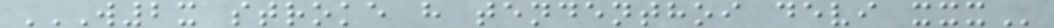W2X STROKE H TENDENTHOI DEVI XXX
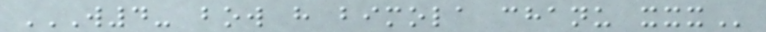W4- BOW H BIMOLA CHANU XXX
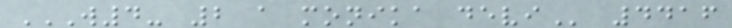W4- 2 A MONIKA DEVI 4416
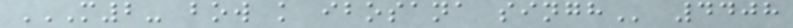M2- BOW K IBOSANA SINGH 4408
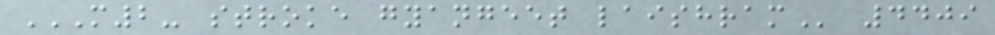M2- STROKE GYANGEET LAISHRAM 4409
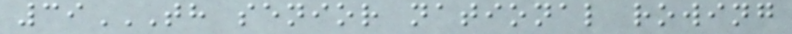39TH SENIOR NATIONAL ROWING
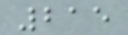215
